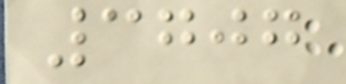3707
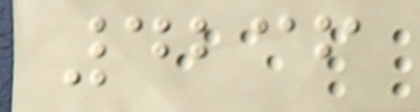4236
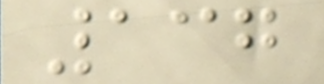137
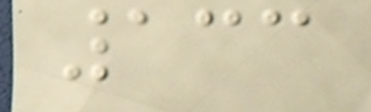133
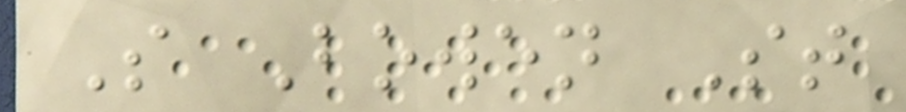S Bowen St
